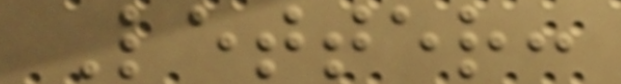Letter:
